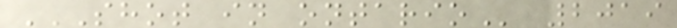SHOT IN ONTARIO 2019
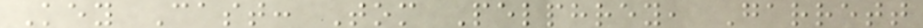Key Cast: Tom Pelphrey, Garrett
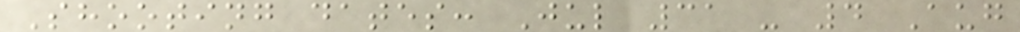Shooting dates: Jul 31 - 4 Aug
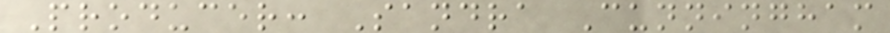Producer: Sandra Cunningham
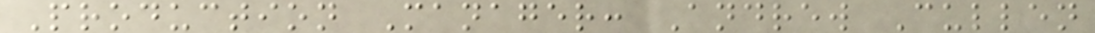Production Manager: Andrew Cullen
